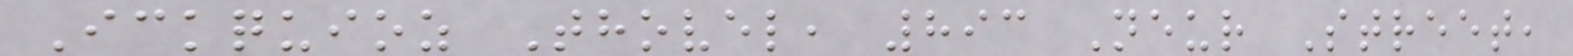Ickquioz Thovel, 893 Neur Street,
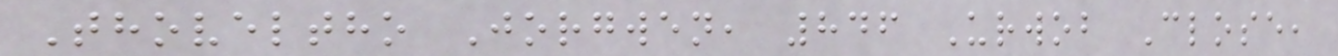Thoveltho Jorgwen, 846 Urwob Close,
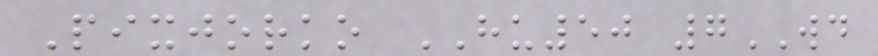Pixjorko HU50 7WD
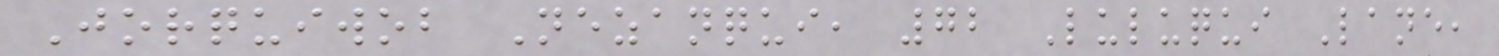Jorquiwob Nezanqui, 72 Luluqui Lane,
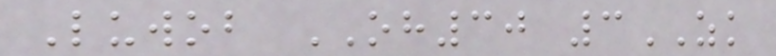Luwob OH30 3ZK
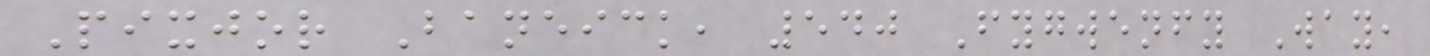Pixjor Baneick, 540 Fygwenfy Way,
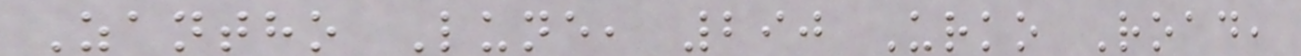Zantho Lune, 290 Urko Road,
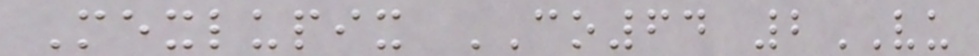Mexlupix CO64 2VU
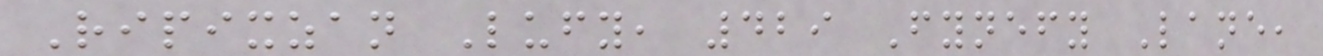Ripixzan Lufy, 429 Fynefy Lane,
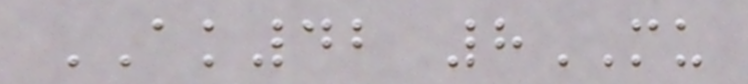AK42 8MU
